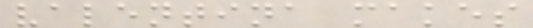valentina makes
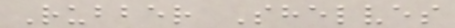Rubber Shelves
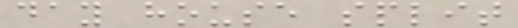day house split
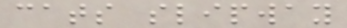cats slipway
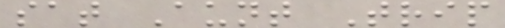sat Aunt Trip
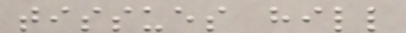tissues hill
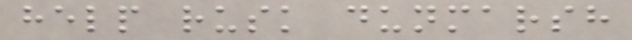help rusk dunmarsh
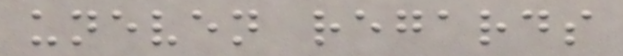uneven regards
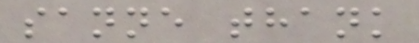sanne thank
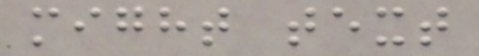might text
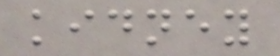kidney
